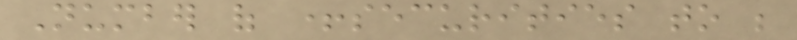Number of +securities to be
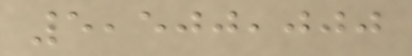5,500,000
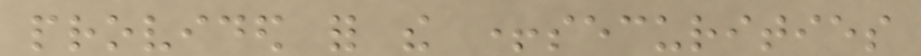provided for the +securities
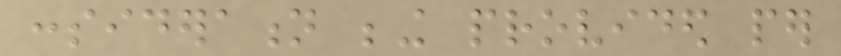consideration being provided per
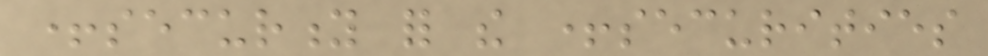+security for the +securities
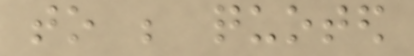to be quoted
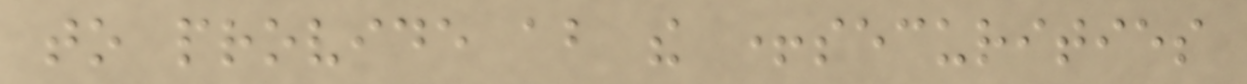to provide about the +securities
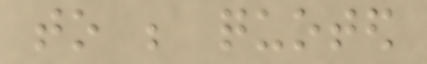to be quoted
